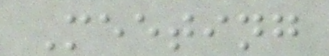Meeting
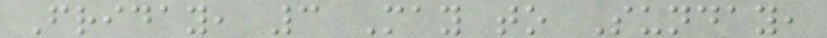Friday, 3 May to Sunday,
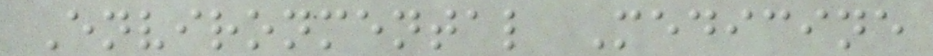Environmental Medicine
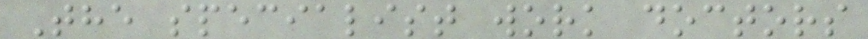The specialist work doctors
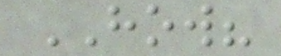HOW?
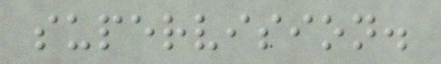supervision.
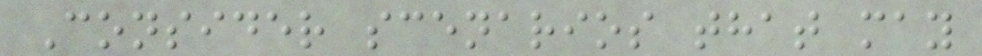Consider scenarios that may
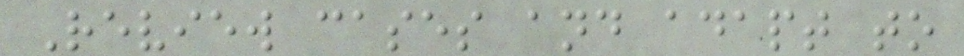Review cases and adapt to
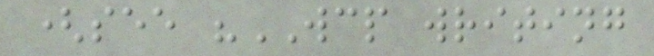(see "WCP writing
